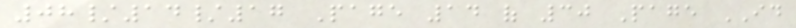08/14/17 Page 14 of 30 Page ID
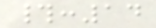#:14
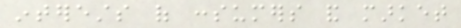interests of consumers and market
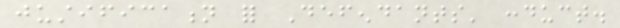justification for Defendants' conduct.
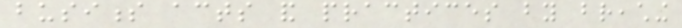business acts and practices by breaching
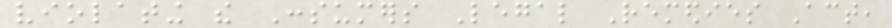violating the Consumers Legal Remedies Act,
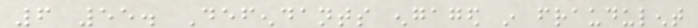6 55. Defendants engaged in fraudulent
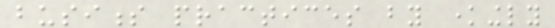business practices by knowingly
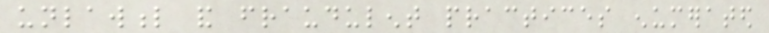unlawful and fraudulent practices enumerated
